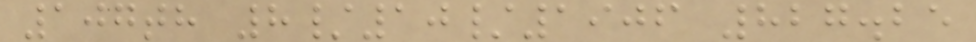107th 8/10/1906 827.25
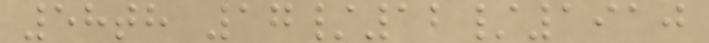58th 17/12/1910
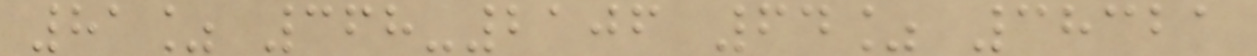81% 368-2106 64% 38321
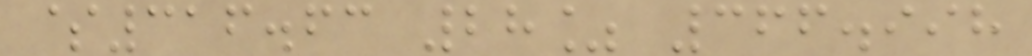$316.63 28% 366.998
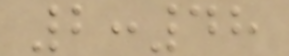2:48
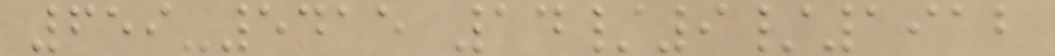659-5415 14/9/1912
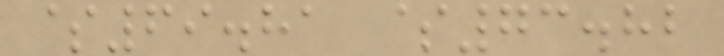$69.81 $73.82
